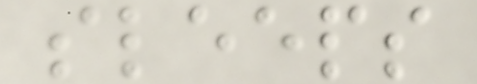sleeps
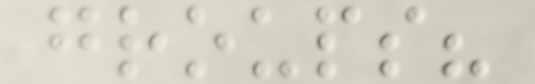groups?
